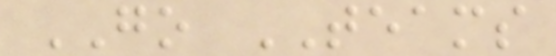GO TEAMS
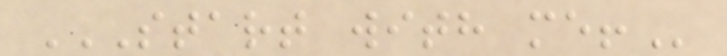START WITH ME!
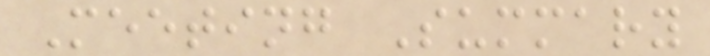Meeting Summary
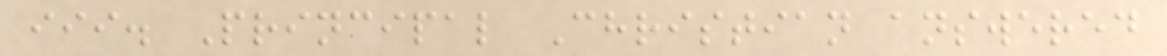iii. Principal Christian answered
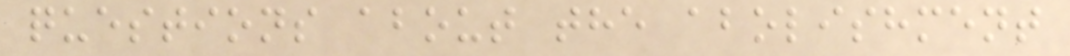questions about the abolishment
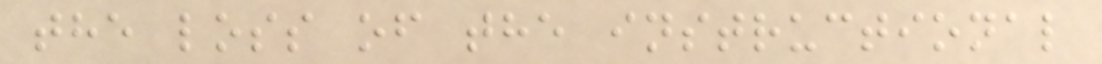the loss of the instructional
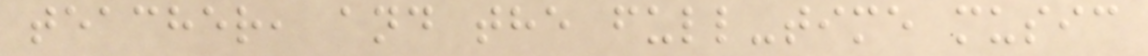teacher, and the full-time music
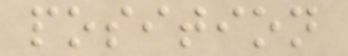position
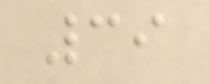39
